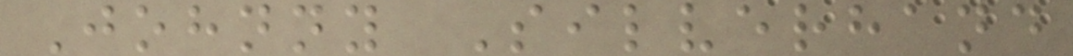Johnny Silverhand
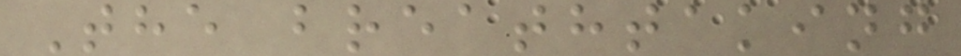The breathtaking
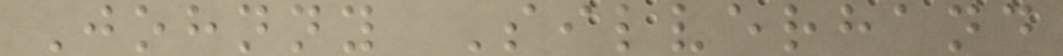Johnny Silverhand
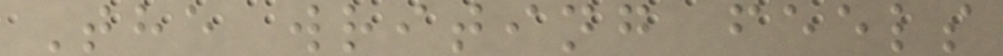The writing feels
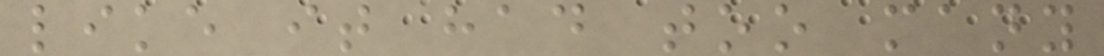like it had too many
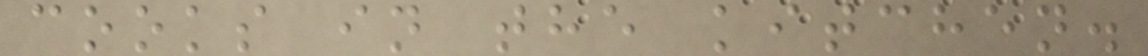cooks in the kitchen.
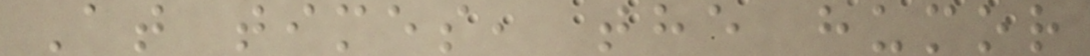At times, the humor
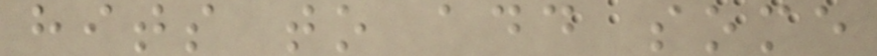hits to add some
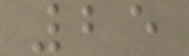25
